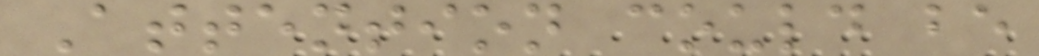Attention could be
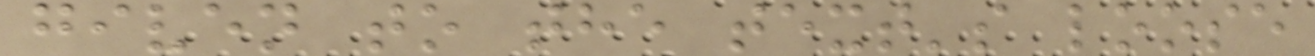given to the text's loose
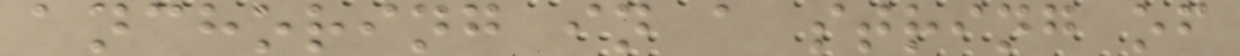anchoring in a string of
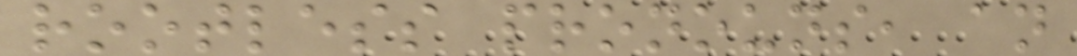rootless pronouns, an
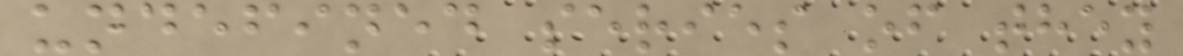undefined series of they
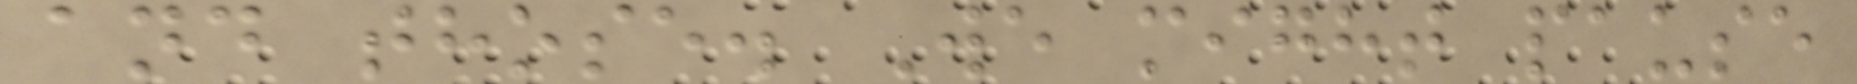and those. We might pause
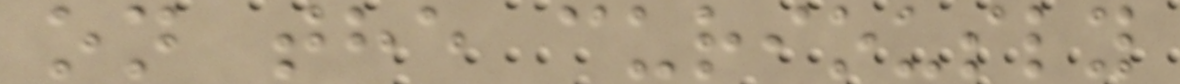on the curiously
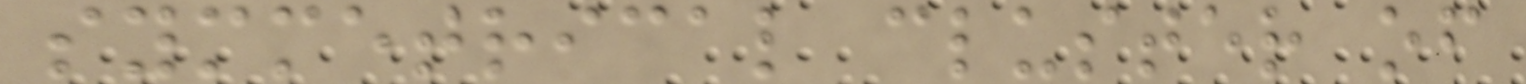symmetrical cluster of
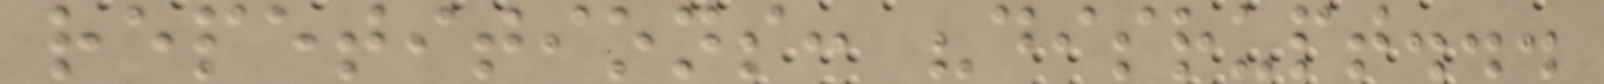repetitions: "disrupt...
